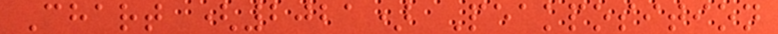Chart (2021) Peakposition
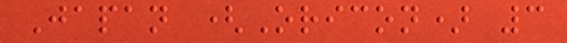Japan (Oricon) 3
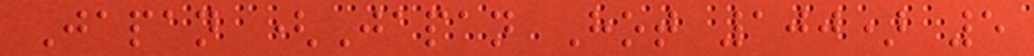Japan (Japan Hot 100) 5
